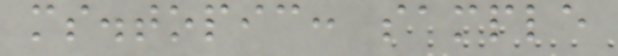ms.topic: sample
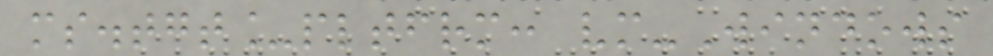ms.tgt_pltfrm: vm-Windows
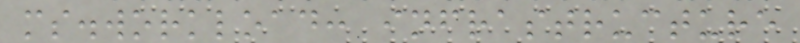ms.workload: infrastructure
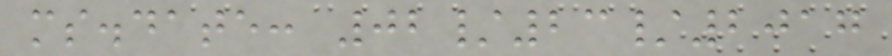ms.date: 02/23/2017
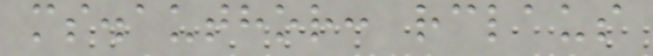ms.author: rclaus
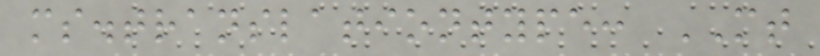ms.translationtype: MT
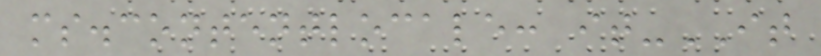ms.contentlocale: it-IT
